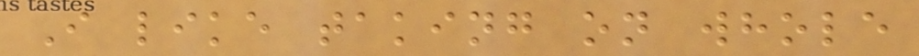I like taking on whole
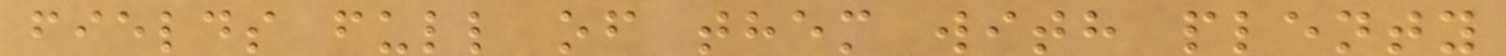fields full of them with plenty
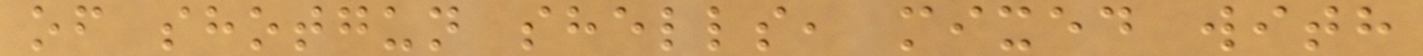of shotgun shells, mixed with
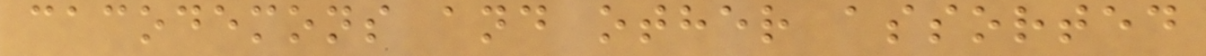cacodemons and other assorted
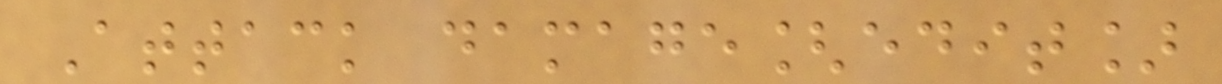Attack damage[edit]
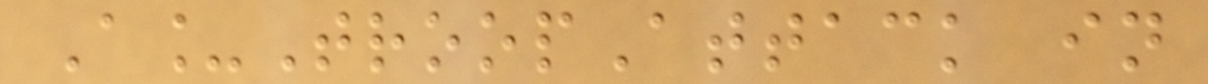A_TroopAttack in
